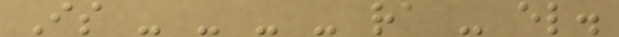Is - - - - ra - el.
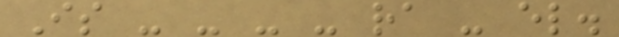Is - - - - ra - el.
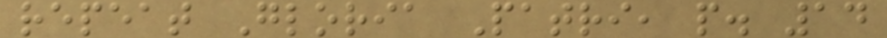repeat Gloria Patri, p. 14
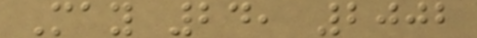May 24, 2002
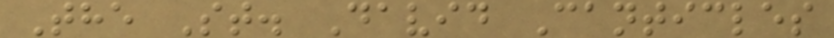The St. David Canticles
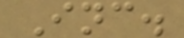Inc.
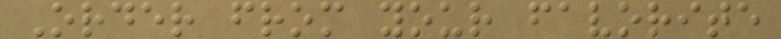Order from your favorite
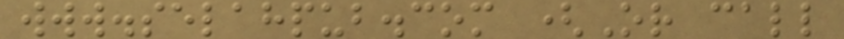www.selahpub.com (Or call
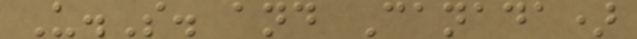U.S. and Canada)
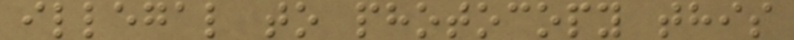illegal to photocopy this
